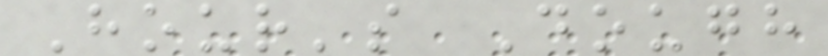Hour's Dough
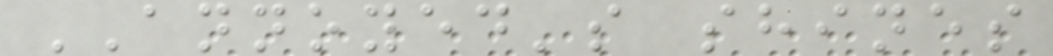ANNOYED's shines
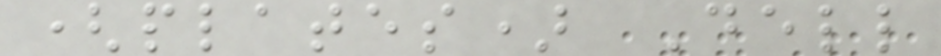(plates) Dell
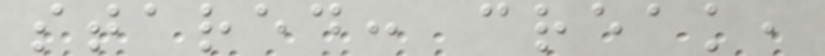stared: creak,
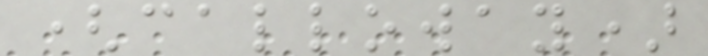(calloway)
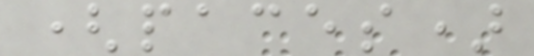(paces)
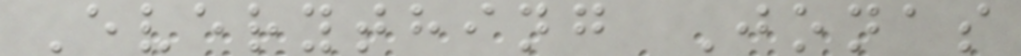Everything Jonas
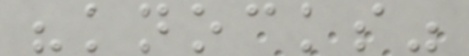"knocks"
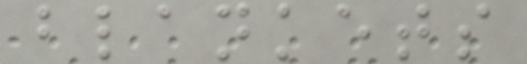blankets
